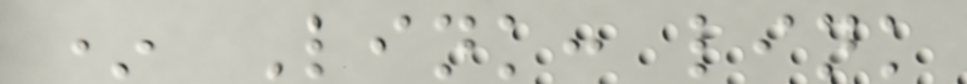* Link: link
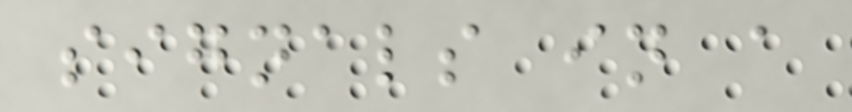signals in a
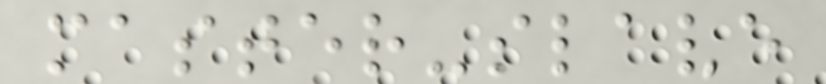master-slave
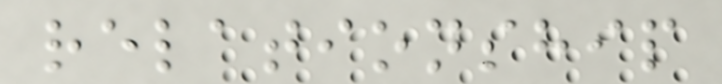relationship
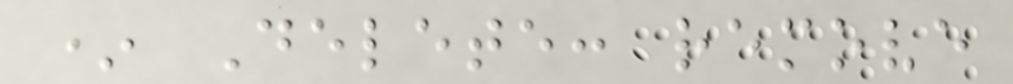* Delete: remove
